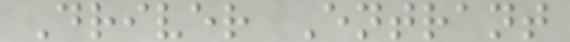Driver Entrant
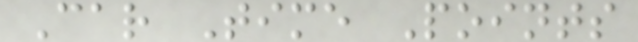Car Time Points
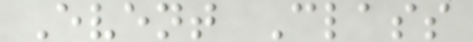Event Class
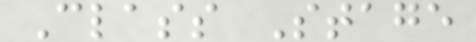Class Stage
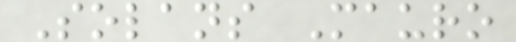Solans Mauro
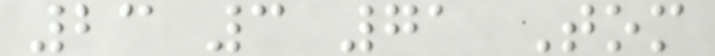23 3 71 Tom
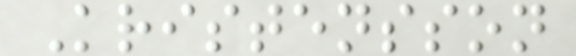Kristensson
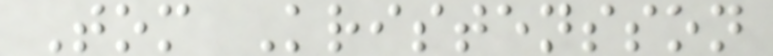Tom Kristensson
